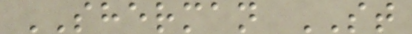SHERMAN ST
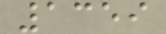1359
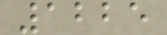1225
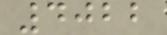4022
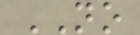NO
